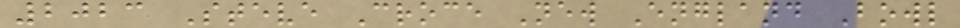2023 Steve Croce New England Bowl
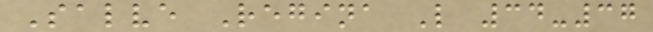Salve Regina L 34-37
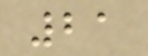21
